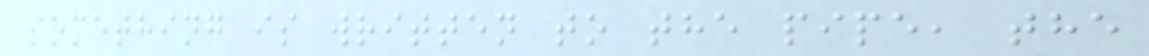something is written to the pipe, the
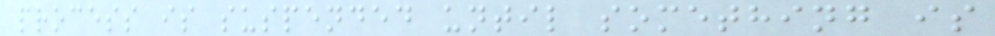process is suspended until something is
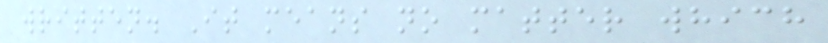written. It means no matter which
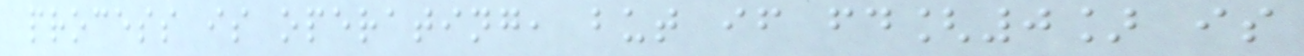process is operating, but if fd[0] is
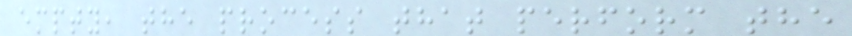empty, the process that perform the
